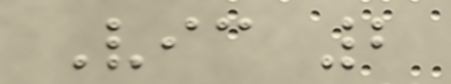Vic 2
